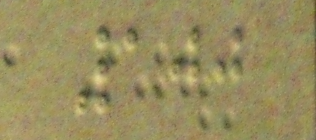100
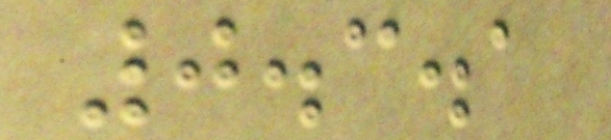0.3.1
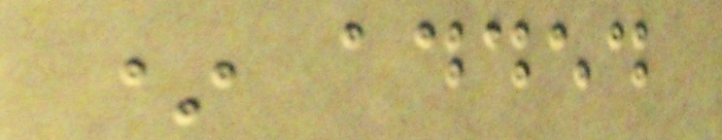* added
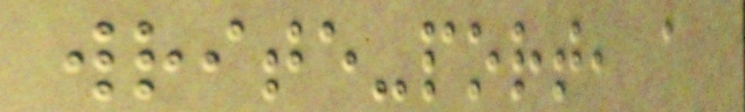write-port, a
